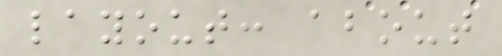layout: about
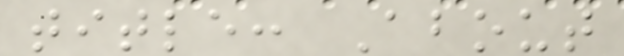title: About
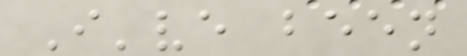I've been
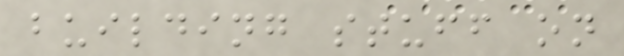building stuff on
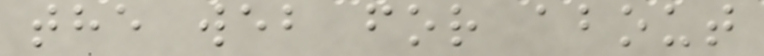the web for about
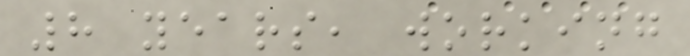8 years, working
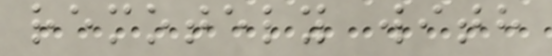remotely with
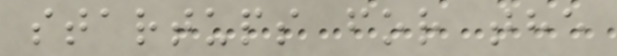startups for the
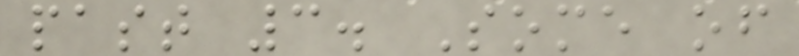past 3. Some of
